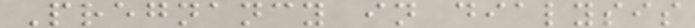Pregnancy in dialysis
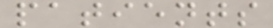patients
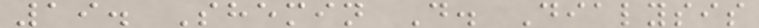19. Shemin D. Dialysis
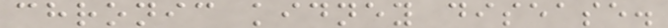chronic kidney disease.
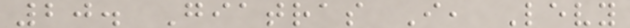20. Giatras I, Levy
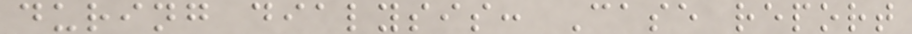during dialysis: Case report
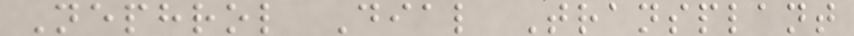Nephrol Dial Transplant
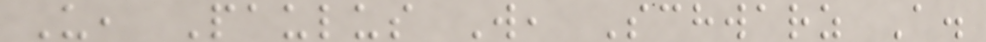U, Paulus W, Schwarz A.
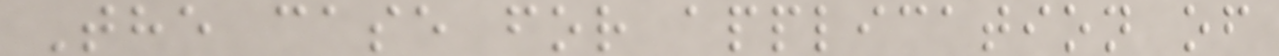The case for application of
